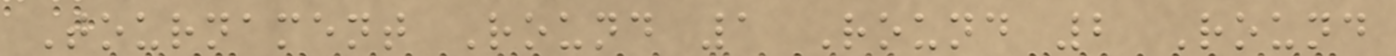Tournament Round 1 Round 2 Round
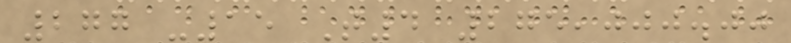277 -15 T4 275,000.00
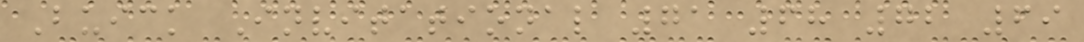Buick Invitational 71 68 72 69
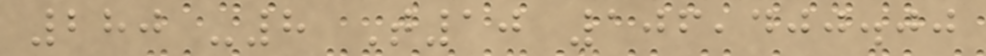280 -8 T10 106,400.00
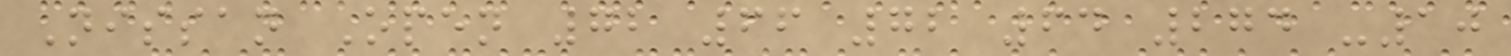Nissan Open 72 66 72 64 274 -10
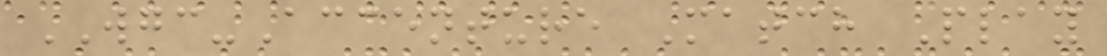WGC-Accenture Match Play
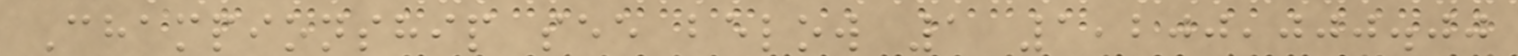Championship see below 1 1,200,000.00
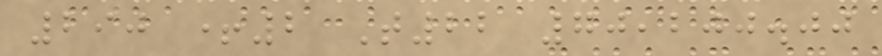290 +2 T22 70,200.00
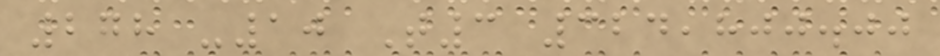278 -10 T3 324,800.00
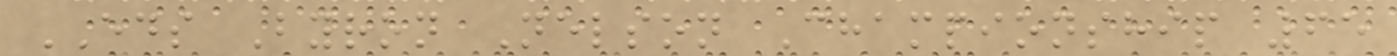EDS Byron Nelson Championship 65
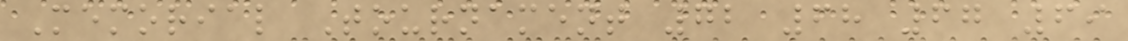Memorial Tournament 72 68 67 69
